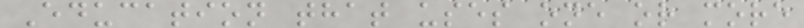Education that uses one or more
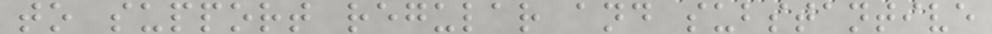to support regular and substantive
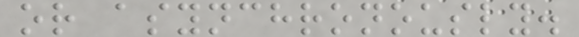or asynchronously.
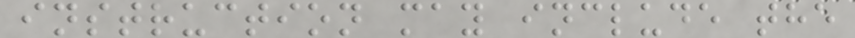instruction may include the
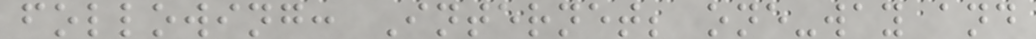following: Internet; one-way and
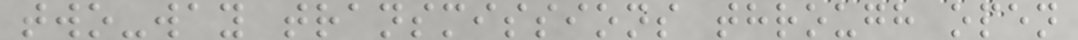two-way transmissions through open
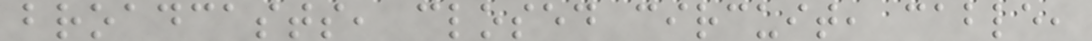broadcasts, closed circuit, cable,
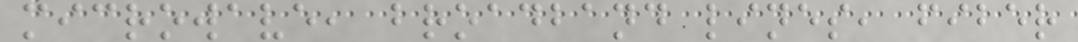microwave, broadband lines, fiber
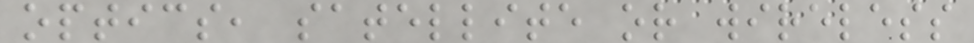optics, satellite or wireless
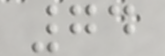74
